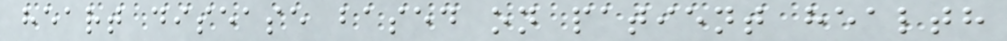heart disease based on patient health
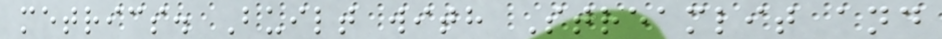metrics. Built with Streamlit and
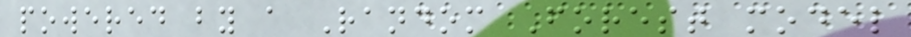powered by a Random Forest model
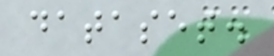dataset.
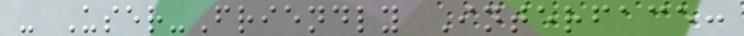- User-Friendly Interface:
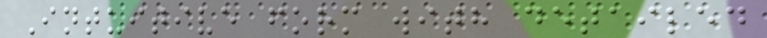Intuitive form with detailed
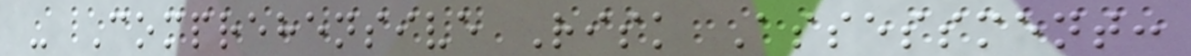- Comprehensive Risk Assessment:
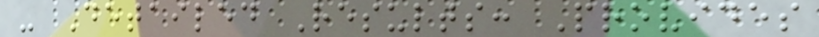- Detailed Results: Provides
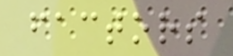factors
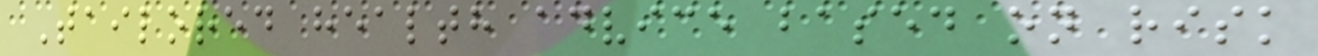Tailored health advice based on risk
